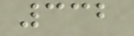332
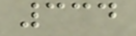334
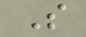S
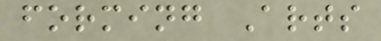forming Arts
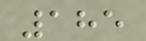185
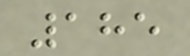185
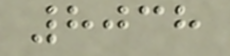8038
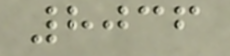8036
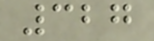327
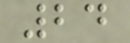24
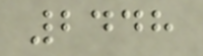2448
